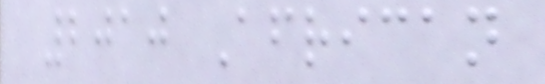2010 African
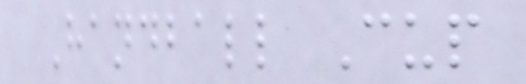Handball Cup
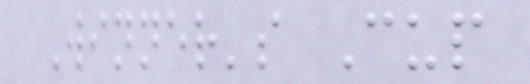Winner's Cup
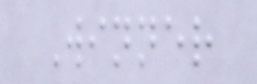Winner
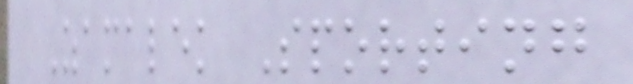Zamalek Sporting
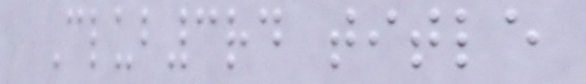Club3rd title
